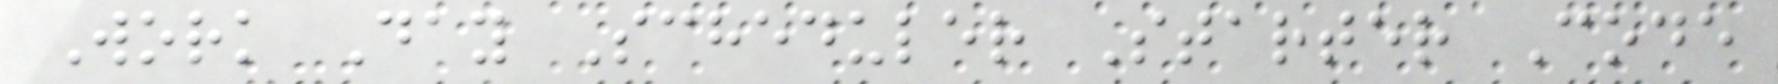Work Day Scheduler Starter Code
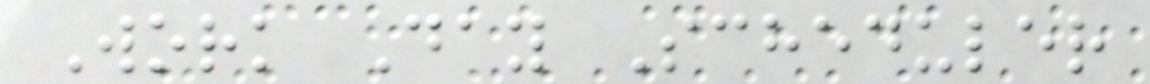Work Day Scheduler
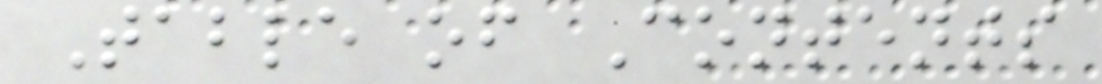Table of Contents
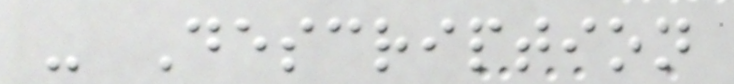- Description
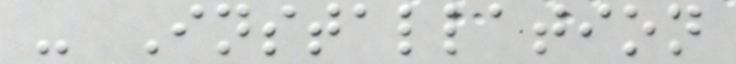- Installation
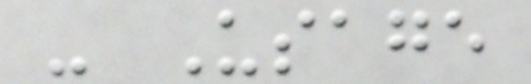- Usage
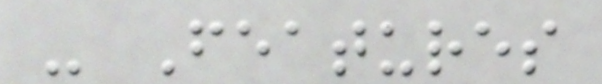- Features
